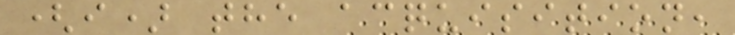(i) the acquisition,
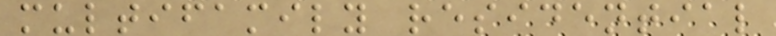multifamily residential
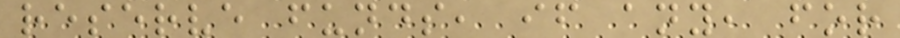reserve funds, if any, for
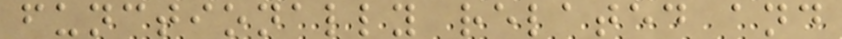functionally related and
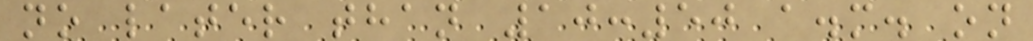no later than 10:50 a.m. on
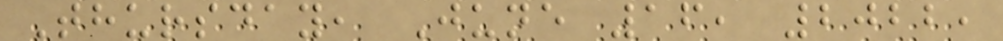Thursday, June 16, 2022,
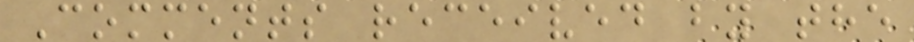Comments received by the
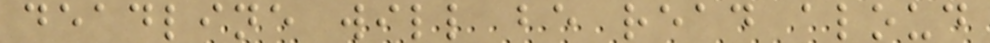deadline will be read aloud
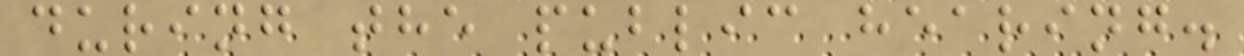during the public hearing.
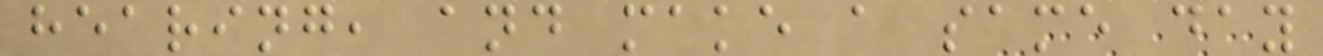hearing, and make a same day
